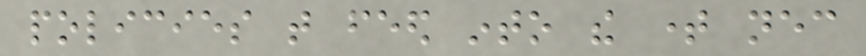policies that feed into the time necessary
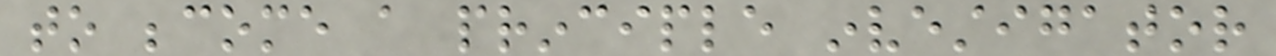to become a principle investigator
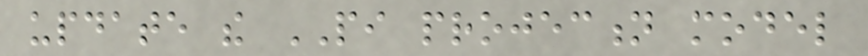update the PI projection model
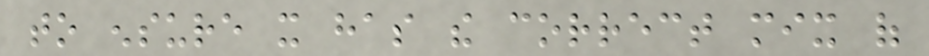to ensure it has the correct mix of
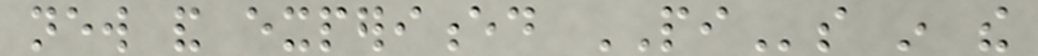new and experienced PIs in the
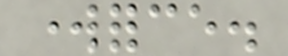workforce.
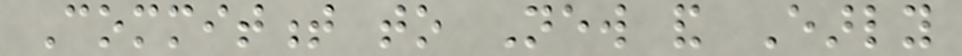Commitment to New and Early
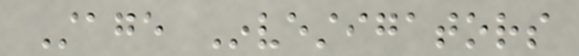Stage Investigators
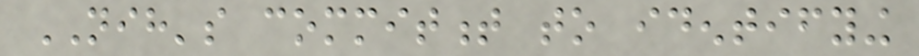NIH's commitment to identifying
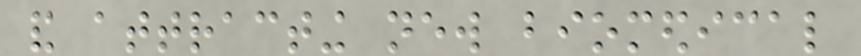and attracting new biomedical
